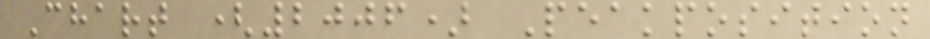Chart (2006) Peakposition
